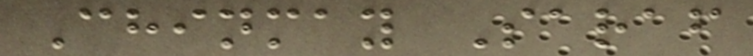Chinmay Saraf
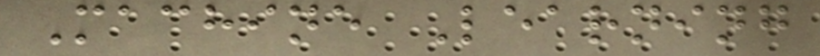Machine Learning
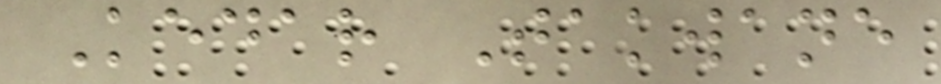Kedar Takwane
